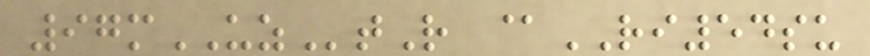97mUZtR @RI54su
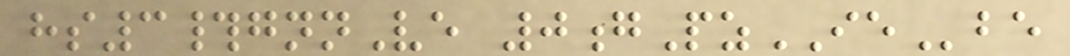hs3#gnnVe 0gPzIEbe
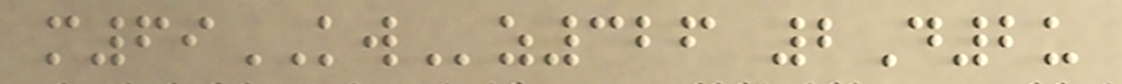m69KWz326 2D2u
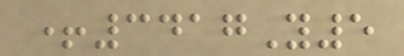+3417Y5
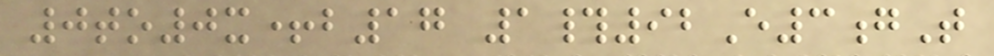0to0x+b17 1#92E3gT
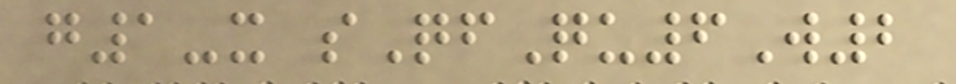g1-x sQfQu6W2
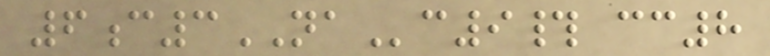6c3NAc9# cc8
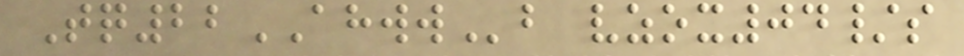Tq22AHWWb vzox04/s
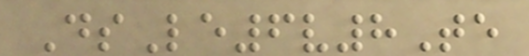DsLe6v8Te
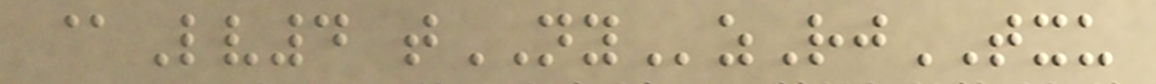@Lv4 tNYzRjTXU
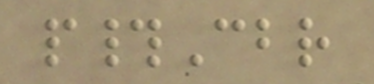p#Cbr
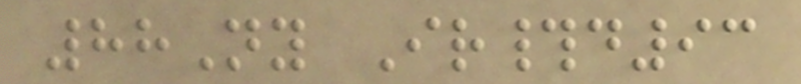88Ny Ir#d93
